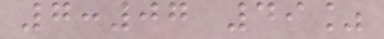7:07 49%
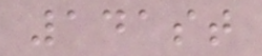141st
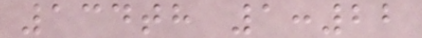134th 1:22
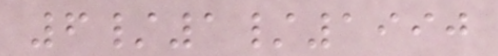6/1/1990
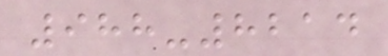988-8214
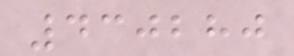430280
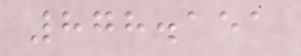878.151
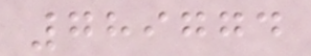789774
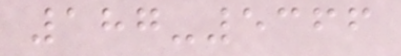187-5366
